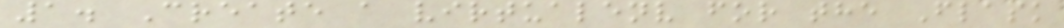1. Create a virtualenv for the Flask
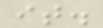it.
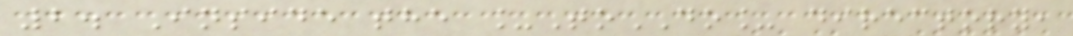2. Inside the _ToDO_ directory,
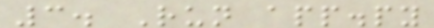3. Run app.py
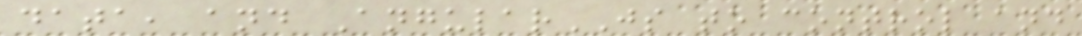data, and AngularJS to control and
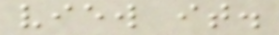view it.
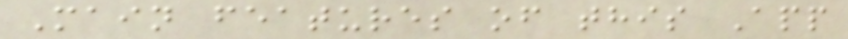Main features of this App
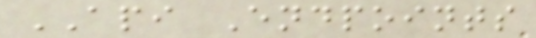API Endpoints
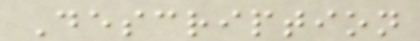Description
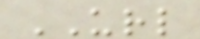URL
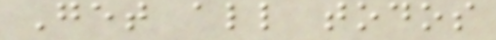Get all todos
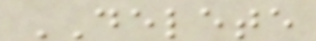DELETE
